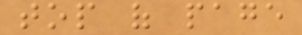top of page
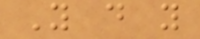You do you
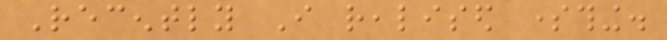Recently I realised something.
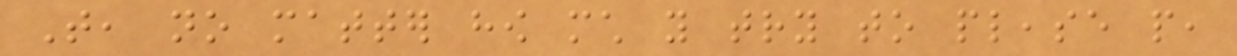That, no matter how much you try to please people,
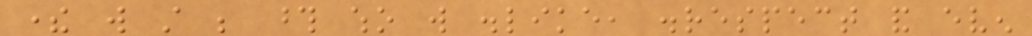there will still be those who will dislike, disrespect and even
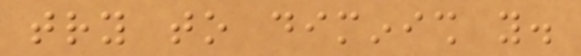try to diminish you.
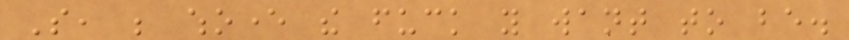So, be whoever the fuck you want to be.
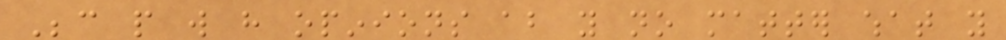Because people will have opinions about you no matter what you
